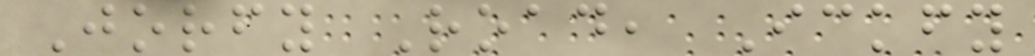Jorfy Road, Ickfy
